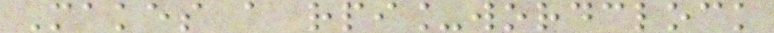Makes a rpi_wordclock
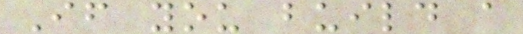If you build a
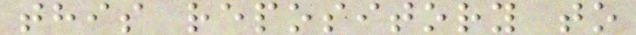this repository to
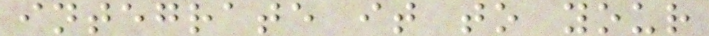integrate it to your
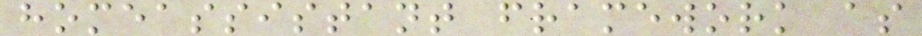homeassistant framework as
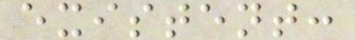existent:
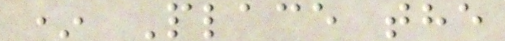* Place the
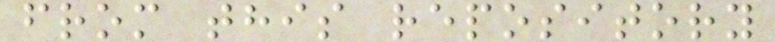from this repository
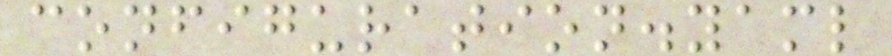configuration.yaml
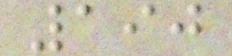190
